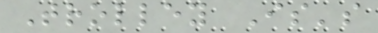Trolley Is's
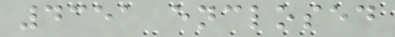4351 enclosed
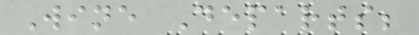Wine Departs;
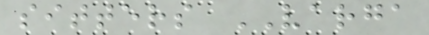sitters VARGA
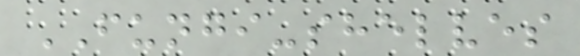FUNGI-shelves
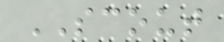SCOUT
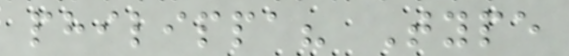philippa? Type
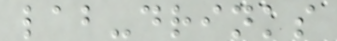lab-drinks
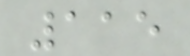115
